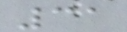31
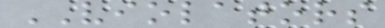VIOLATORS
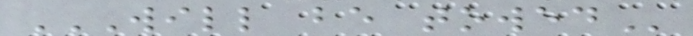WILL BE TOWED
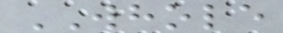WHOLE
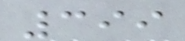399
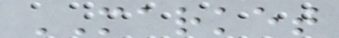MARKET
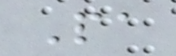Pa
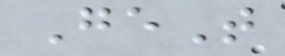GeT
